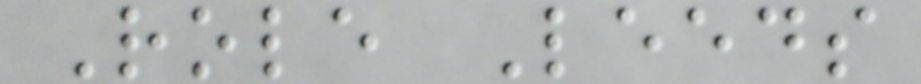Role Leeds
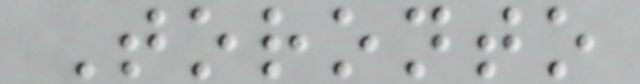Toronto
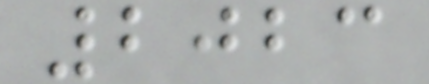2023
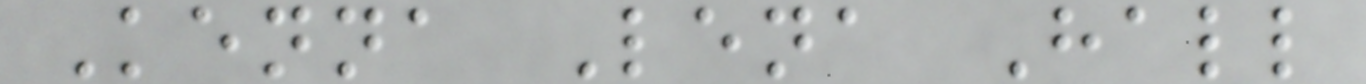Kenna Lena Hall
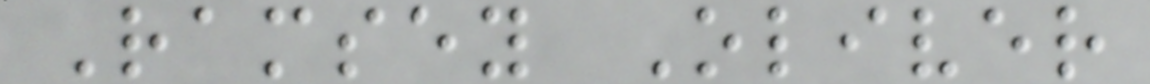Ramsey Oliver
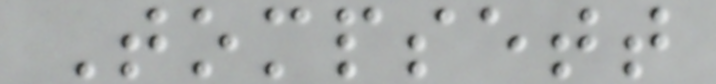Tompsett
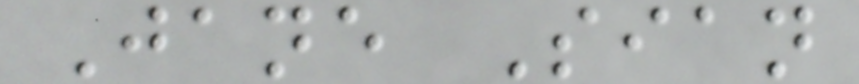Jane Sian
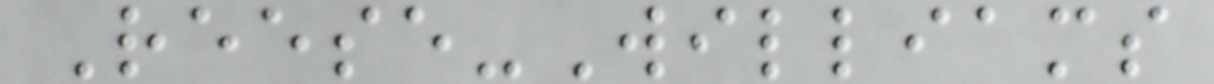Reese-Williams
